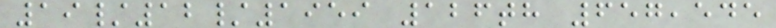19/12/1959 126th 657,545
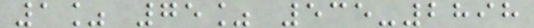1% 75% 535-2898
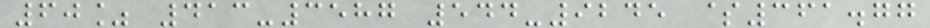60% 413-3587 544-9245 $361.77
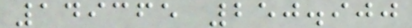149365 250.900
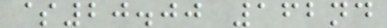$20.00 162nd
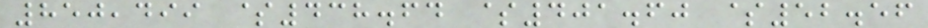850,499 $438.64 $401.60 $52.56
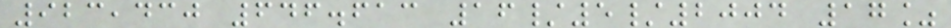923,430 646.613 16/5/2004 17%
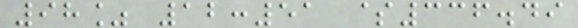98% 12:51 $336.49
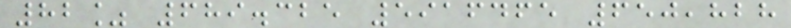82% 689.325 5916465 650,828
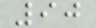90
